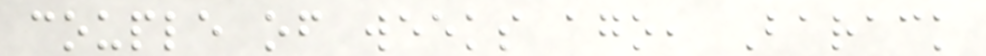couple of weeks ago, Barack
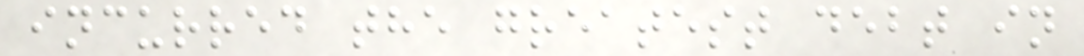incurred the greatest debt in
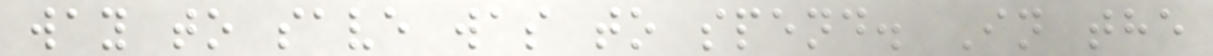way to save was to spend. In the
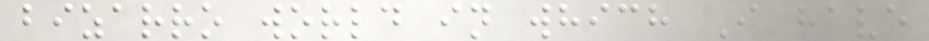bizarro world in which I have
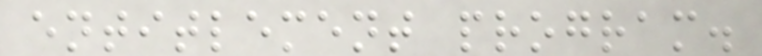entitlement program.
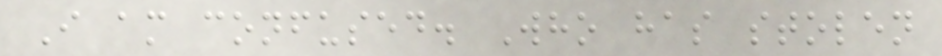I am confused. Who has stolen
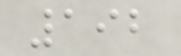192
